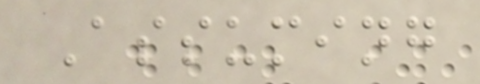Assuming
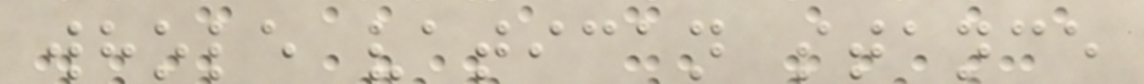whole vatican stance
